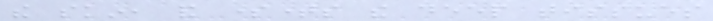the skin, and sometimes the deep tissues
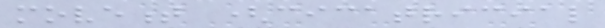movement (cicatricial
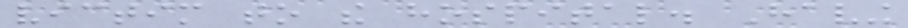victim to the hospital. Having
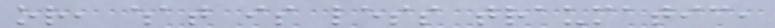or, what is less traumatic,
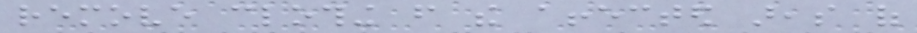remove clothing from the affected areas of
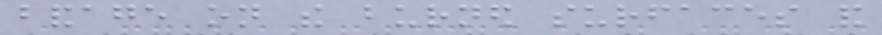bandage on the burned surfaces and
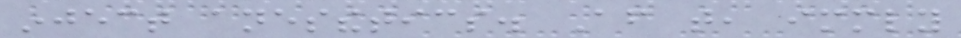inject anesthetics. After that, immediately
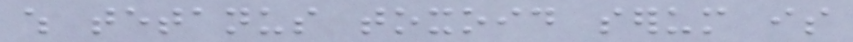which tetanus toxoid serum is
